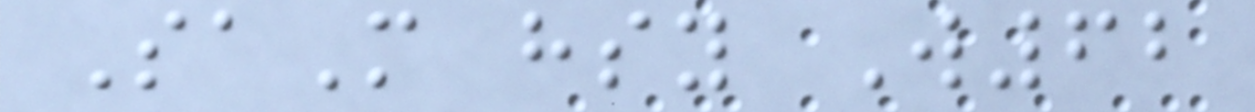SaM hsy W62
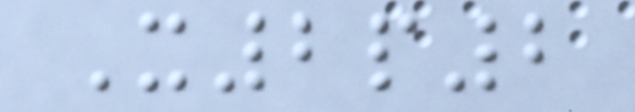X2p2
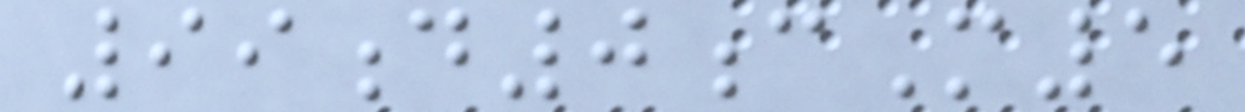99d0cM5
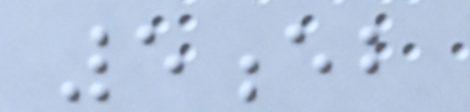5eb
